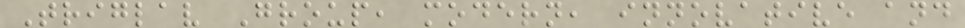Triglav Group, modern, innovative and
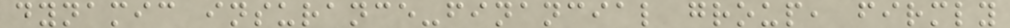dynamic insurance-financial group, firmly
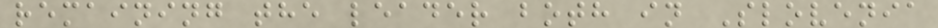remaining the leader both in Slovenia
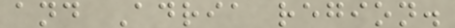and Adria region.
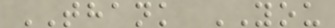THANK YOU
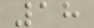18
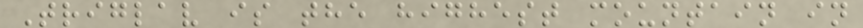Triglav is the highest mountain in
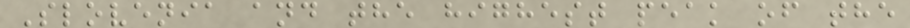Slovenia and the highest peak of the
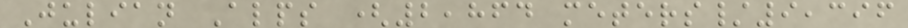Julian Alps (2,864 meters/9,396
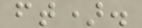ft).
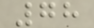78
